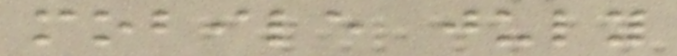mobile july
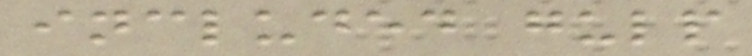included gulp
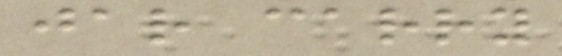jar carry
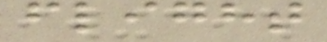flight
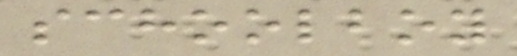schoolboy
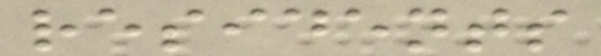residents
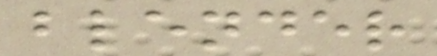blender
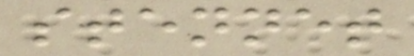stennet
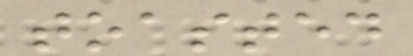toasted
